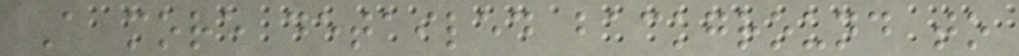A more detailed background to
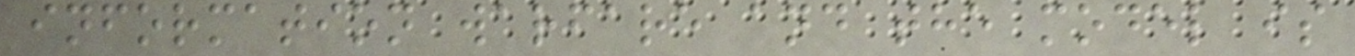information warfare and the model is
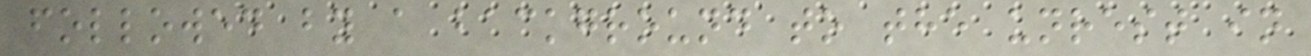followed by a background to the unrest in
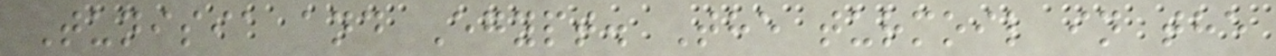Tunisia and Egypt. The turmoil in the
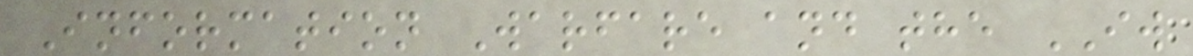Information Warfare and the IW
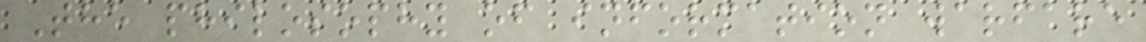The philosophy of information warfare
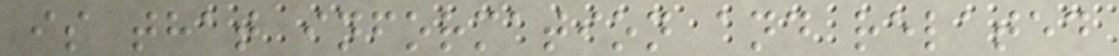is that information and related
